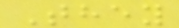They
